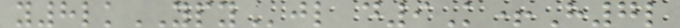y8lkYPYjl d9K+H7l
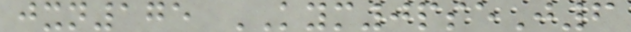jxn175 KYM0pseJ6
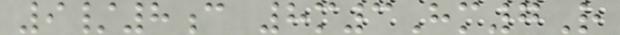9/8c 8m3Hm7R
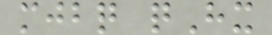mjbq qHx
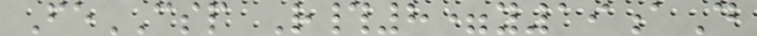FeCSP R#8=y19aD
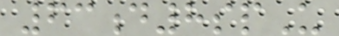63d8spU
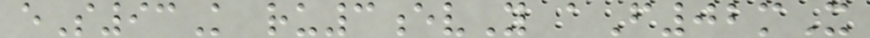eS93K ru3evY aF02mX
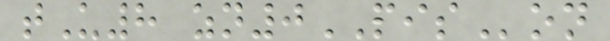tU8 zn0PISon
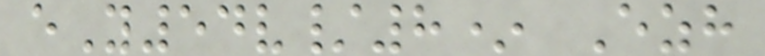eY54v/8* Ezh
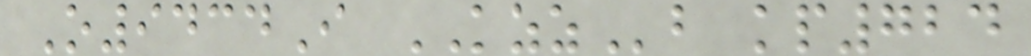O9434I KZZb kp724
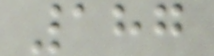187
